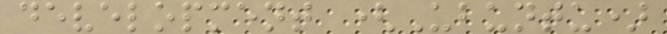development (Ubuntu)
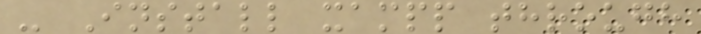- Install xampp through
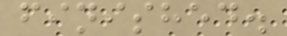finished.
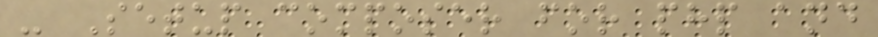- Setup composer for php and
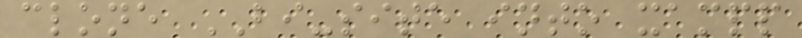clone BI-site into xampp
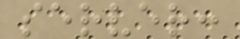server:
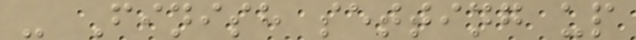- Finish setting up
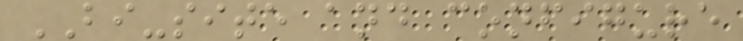BI-site and configure
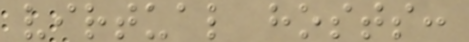virtual hosts:
